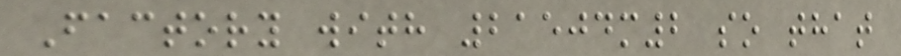Factory with 21504m2 so that
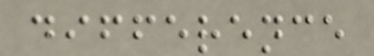difference
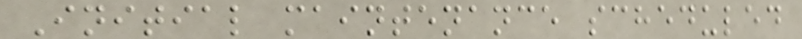Initial maintenance scheduled
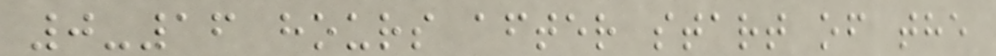0-16 hours after start of the
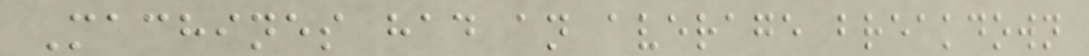Machines had an average breakdown
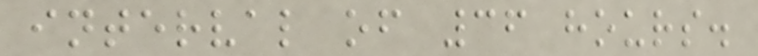interval of 36 hours.
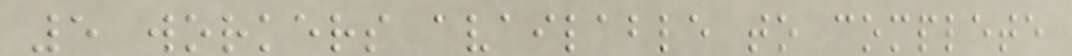5 workers available to complete
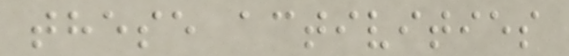these activities
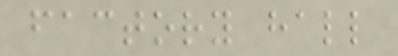factory hall
